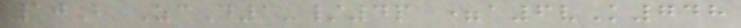10B ZcD1-/4p =a6vK748
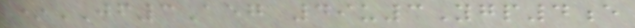*JF3Aeg 49u3Ygp4e
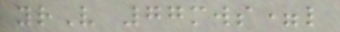yrV 77mws=l
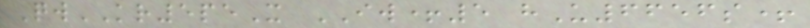QwKR5peX IW+5 hU6656s+
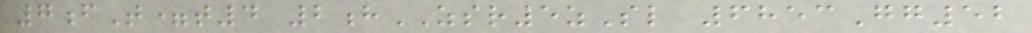7fT=t4 2hZSR5zSl 6853Gg52
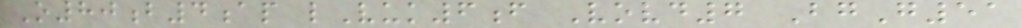O80b4ap lVuk6f Vovd7 BgG51
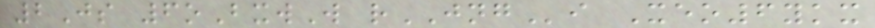2Js 6oBxwW rJNGi Xeo6ykx
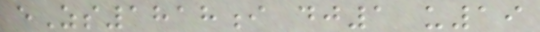eZs1818i dj1 u19
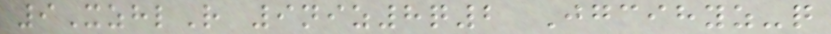9XzhlR 9niz8q2 Jgcihyz-q
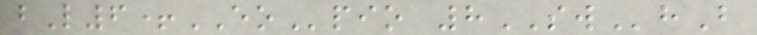bL6+EOpio 8SWhB
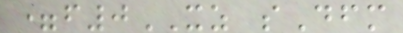=f0XZ sDfm
